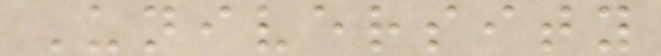University
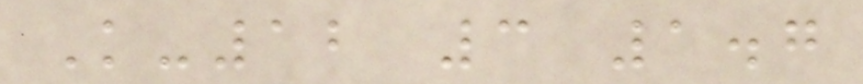K-12 3 1.7
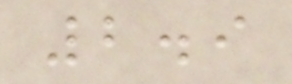2.9
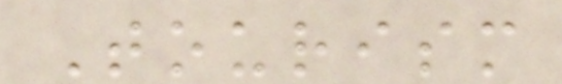Tourism
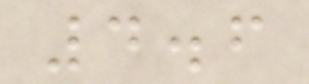4.6
